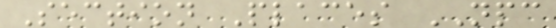Section Places NPC
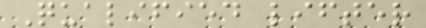Qualified lifter
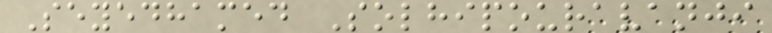Seyedhamed Solhipouravanji
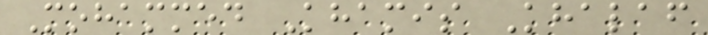Mohammed Khamis Khalaf
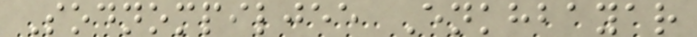Sodnompiljee Enkhbayar
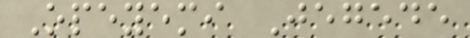Opeyemi Jegede
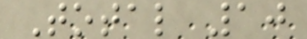Total 10
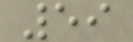59
